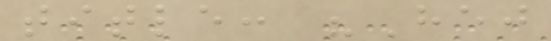title: "Hej
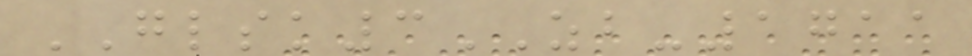GLSK3ZB-1711
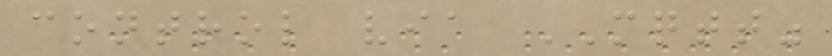control via MQTT"
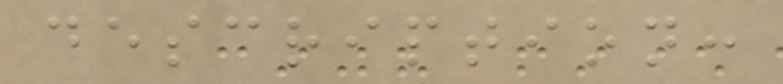description:
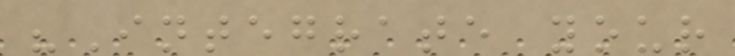"Integrate your
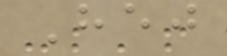Hej
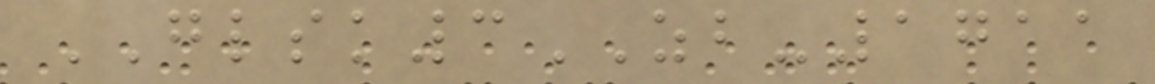GLSK3ZB-1711
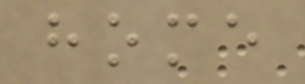home
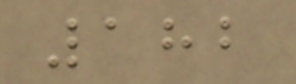182
